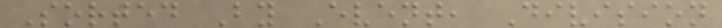Sorted By Event, Division
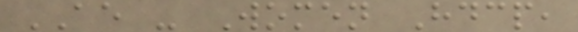AE - Women Hdcp,
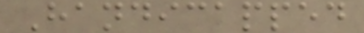Handicapped
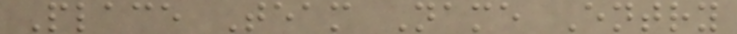Place Team Name Entry
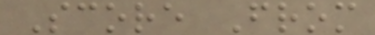Score From
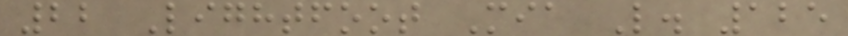22 Lightfoot Mia L. 125
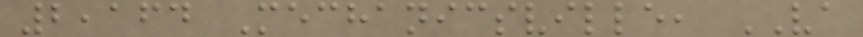2,164 Mechanicsville, VA
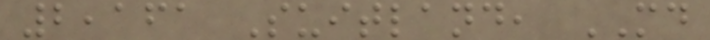2,161 Suitland, MD
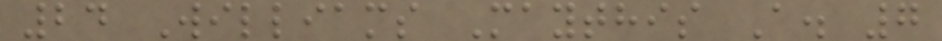24 Williams Maythis A. 7
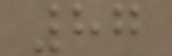87
